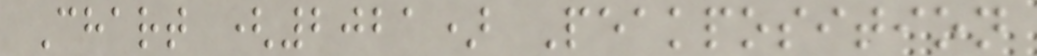Chart (2021) Peakposition
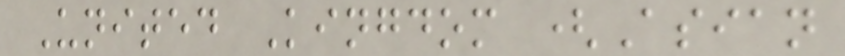United Kingdom (Asian
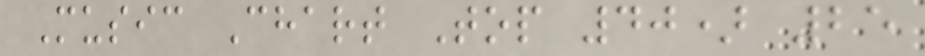Music Chart Top 40) 25
